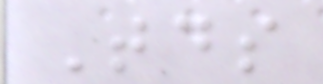Todays
